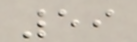59
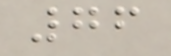76
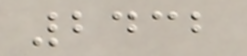2432
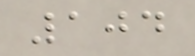104
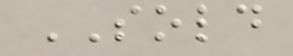SOLD
